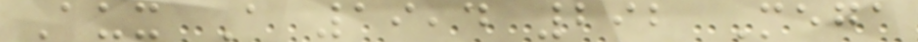Aux A 19,4 292 Mega
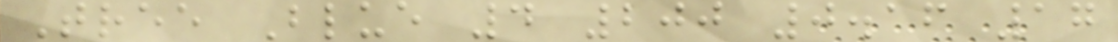Tree Blue 4 200 0.16 17
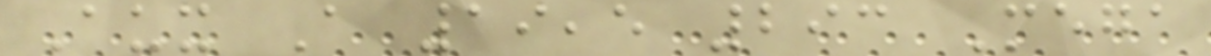Aux A 19,5 293 Mega
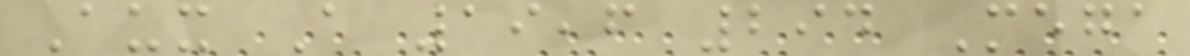Aux A 19,6 294 Mega
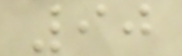90
